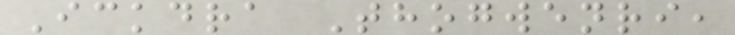Ickdra Thogwenri,
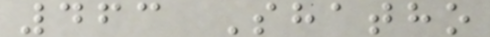463 Shatho
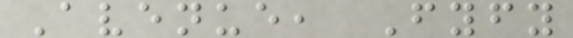Avenue, Fyfy
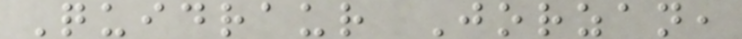Quidraur Jorzan,
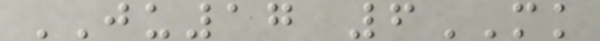JU17 6MK
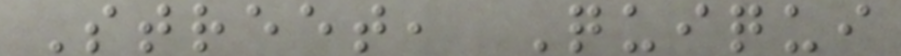Street, Quiqui
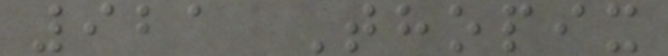921 Thopix
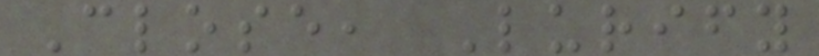Close, Lurify
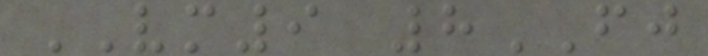VM9 8FJ
